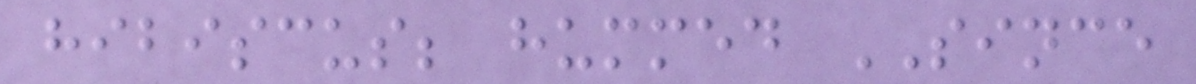hibiscus; hummed SINCE
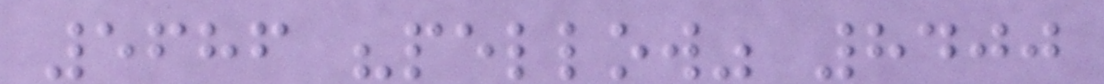5686 "pellow" 8400
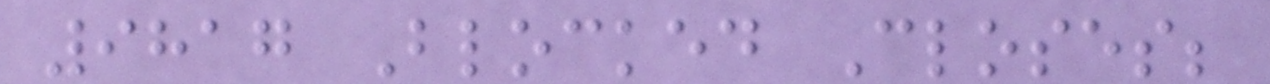9817 Blocked Closes;
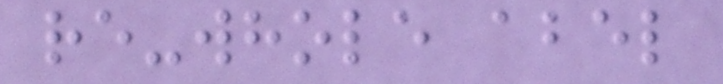re-whole abel
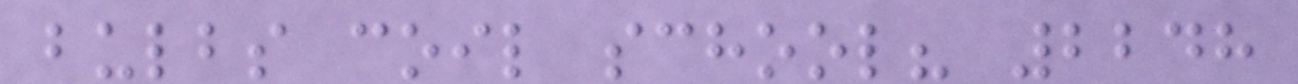bulbs coil school? 2248
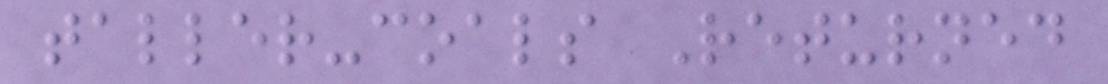taller-coals Returned
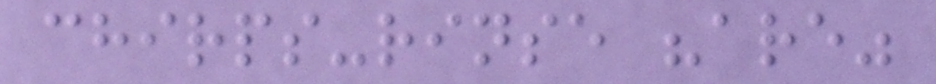chirps-rinse "are"
